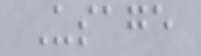Usage
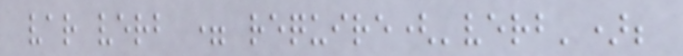var verb = require('verb');
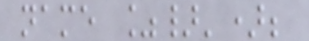name %}');
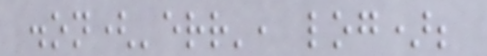.on('err', log);
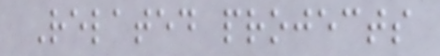Related projects
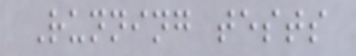Running tests
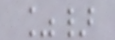%}
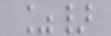%}
